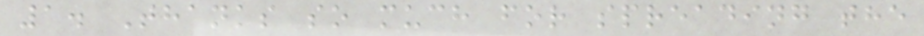1. Thanks so much for spreading the
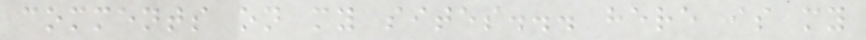comments on my sites... here is my
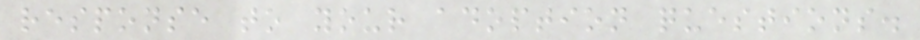response to your adoption questions.
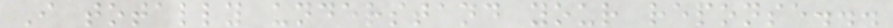I totally understand your reponse...
